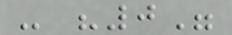- "0"
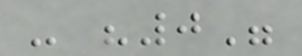- "0"
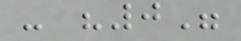- "0"
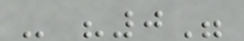- "0"
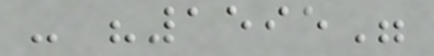- "1595"
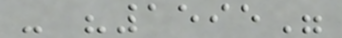- "1595"
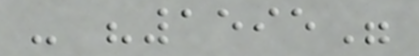- "1595"
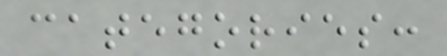categories:
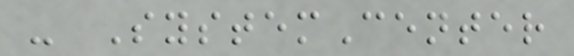- SystemCenter
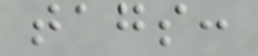tags:
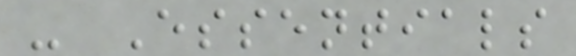- Essentials
